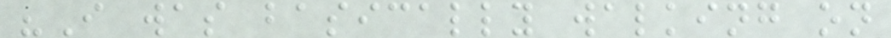"I was basically walking on
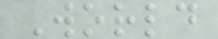World
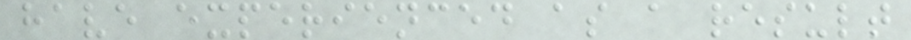have experienced as a result
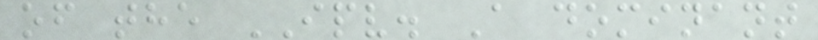of the IPV. A dominant
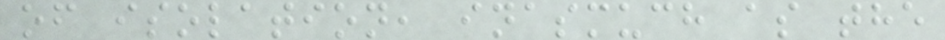of isolation, inasmuch as the
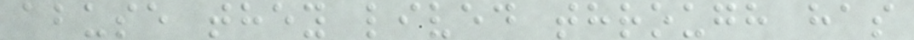abuse they lived through has
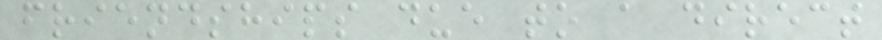friendships due to a direct
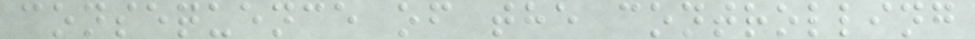consequence of the controlling
